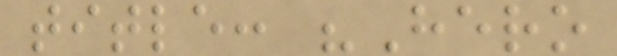title: "Hero
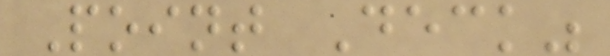Point Deck"
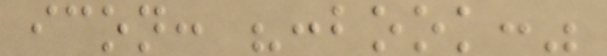icon: ":book:"
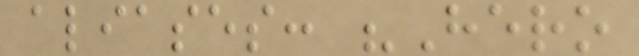aliases: "Hero
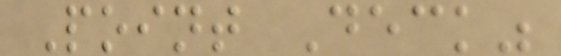Point Deck"
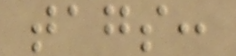tags:
